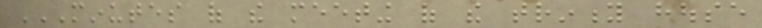MINUTES OF THE MEETING OF THE TRINITY HOUSE
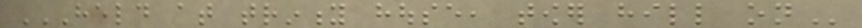HELD AT TRINITY HOUSE, TOWER HILL ON
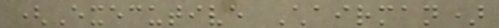(Executive Chairman)
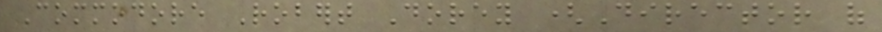Commodore Robert Dorey (Director of
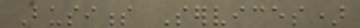Business Services)
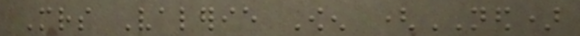Mrs Valerie Owen (NED)
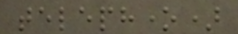telephone)
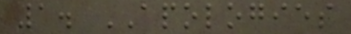1. APOLOGIES
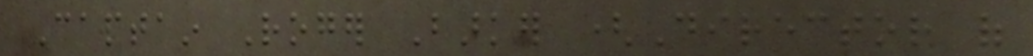Captain Roger Barker (Director of
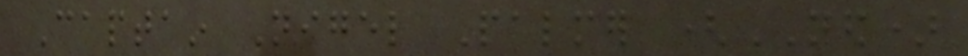Captain Nigel Palmer (NED)
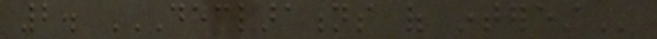2. DECLARATIONS OF INTEREST
